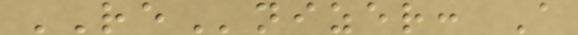REnizer: A
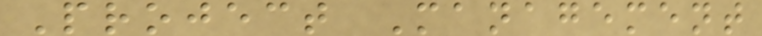Project Management
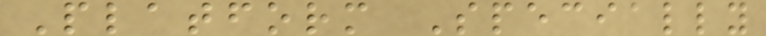Platform Specially
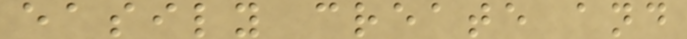easily create and
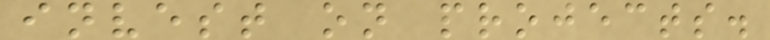invest on projects.
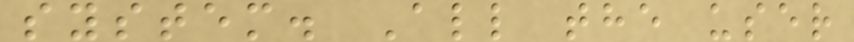system. All the user
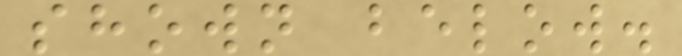shown below.
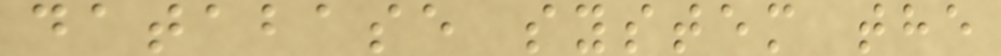database system the
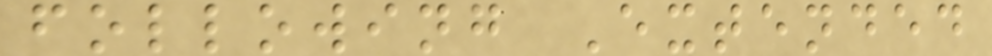following Extended
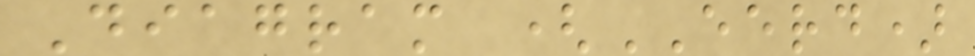Diagram (EERD)
